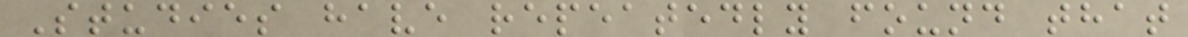Studies have repeatedly found that
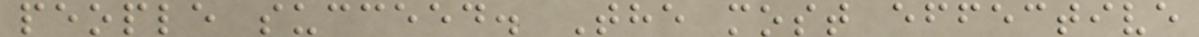people succeed. The most effective
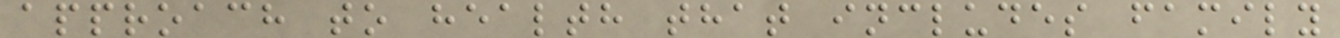approach to health that includes family
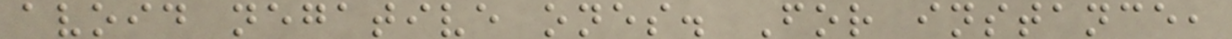avoid negative ones. For instance,
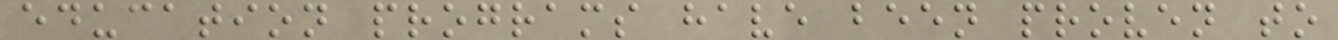education programs have been proven to
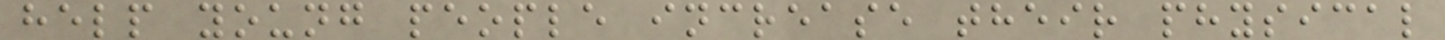help young people increase their physical
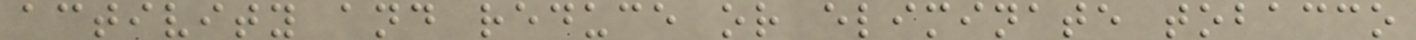activity and reduce or eliminate tobacco
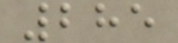285
